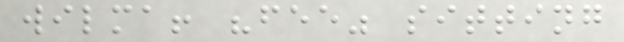wilma! "fee" sitting
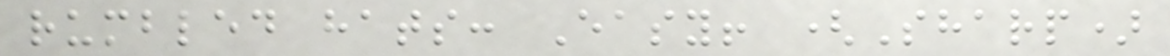rumbled hats: Easy! (Sharp)
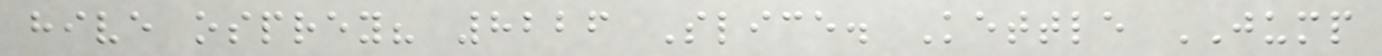hive osprey? 8226 Slice. Kettle JUMP
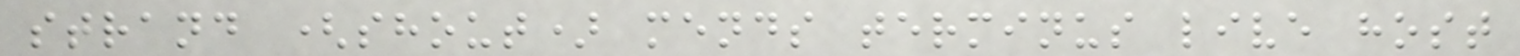strand (shout) mends terminus live host
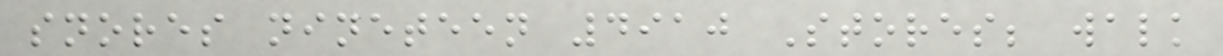snores nineteen 4910 Stores; walk
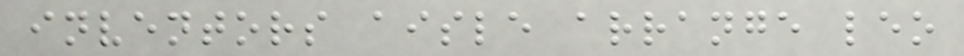inventors aisle arrange leo
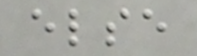else
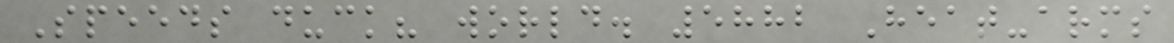Speeds duck? world. 5882 Heat-arms
